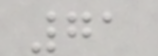71
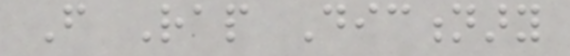From Rap Dictionary
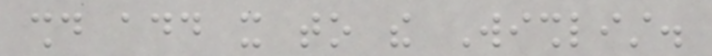should add it to the Wishlist.
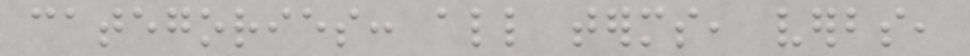categories: all terms, verbs,
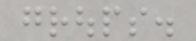groups.
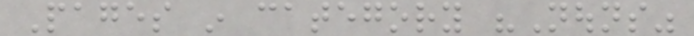Pages in category "Nouns"
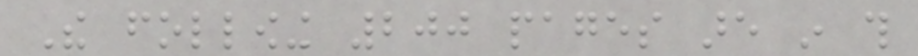The following 200 pages are in this
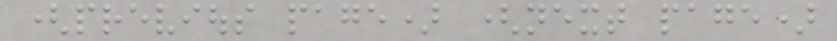(previous page) (next page)
